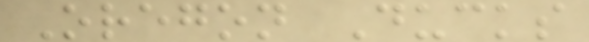Oregon Ducks
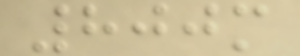800m
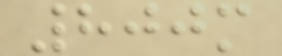800m
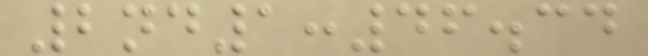2nd1:46.34
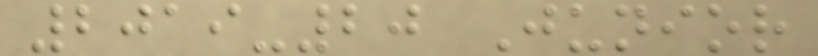2019-20 Junior
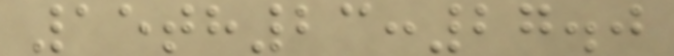15th23:27.0
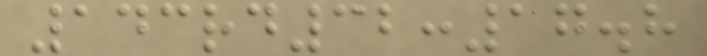143rd32:17.8
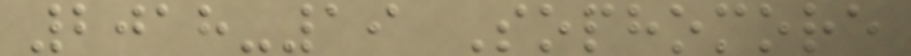2018-19 Sophomore
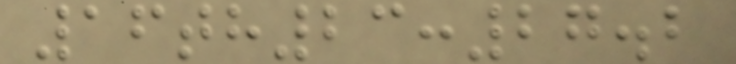16th23:27.2
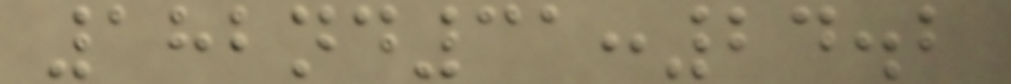182nd31:24.2
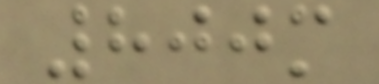800m
